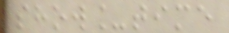show_time
